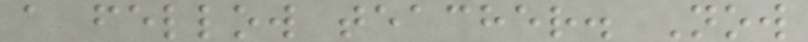a fellow teacher. Now
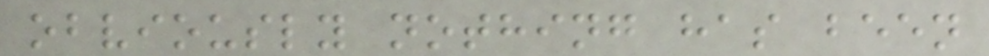obviously nothing has been
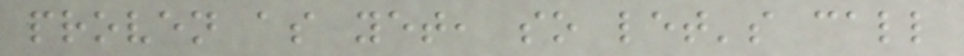proven as yet, so let's call
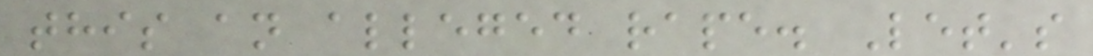this an alleged rape. Let's
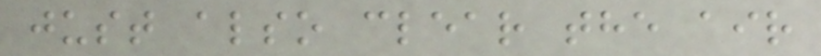just also clear the air
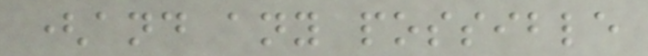(and any possible
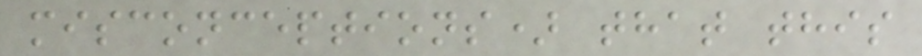misconceptions) that this
